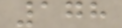178
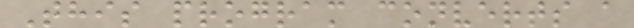This program converts a
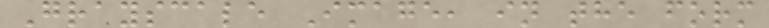Grayscale Image, in the form
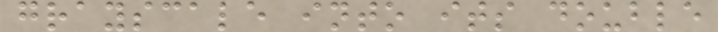grayscale into its double
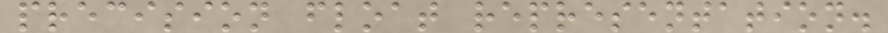precision float representation.
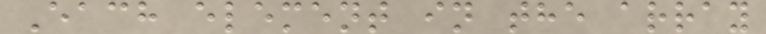Each element in the array
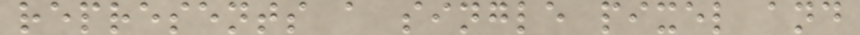represents a single pixel and
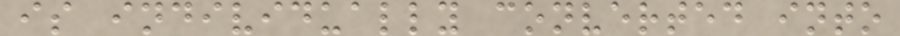is individually converted into
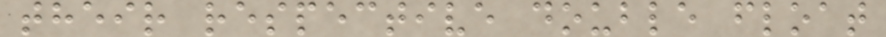their respective double float
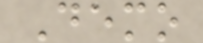Demo
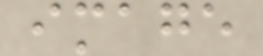image
